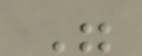"
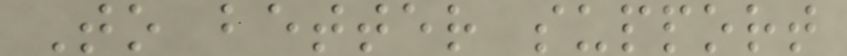To better support
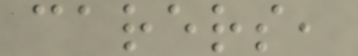carers,
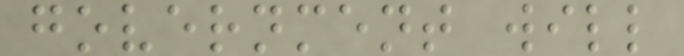government will
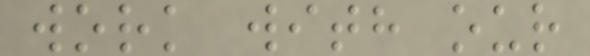work with our
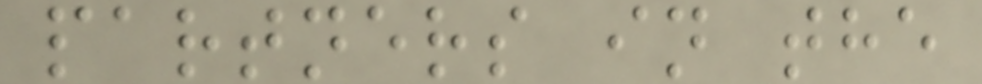partners in the
